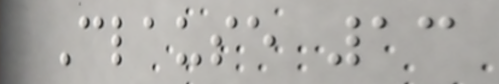Clause 13
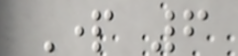Part 6
